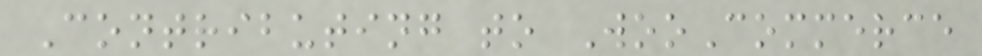Contributing to WooCommerce
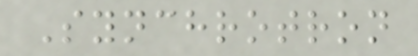Synchrotron
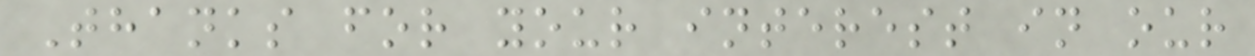Thanks for your interest in our
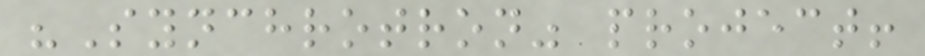"Synchrotron" project!
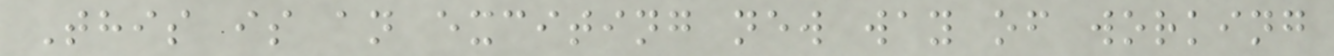This is an exciting new way of working
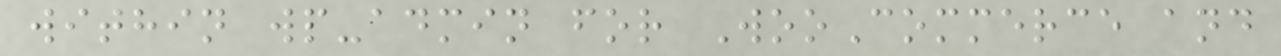within wp-admin for WooCommerce and
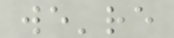we're
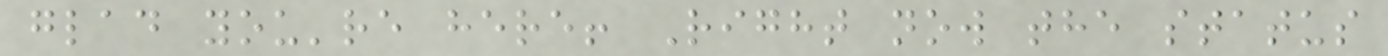glad you're here! Right now the status
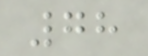78
